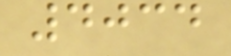4034
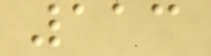113
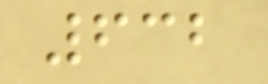632
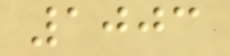1003
